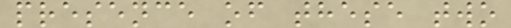presence of these two
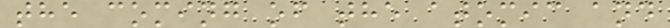the coming of the atomic and
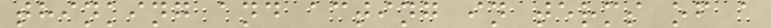thinking and acting in terms of a
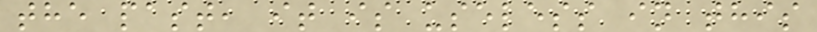the past, it is useless in this
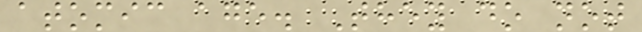atomic age. They do not
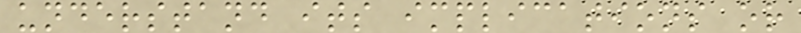understand its implications or
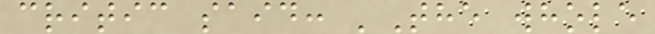critic said: 'The whole
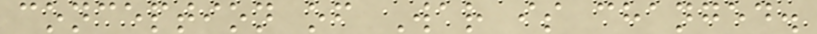conception of War is changed.
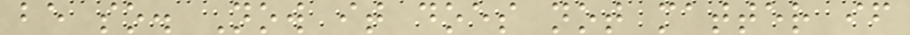be so. Now it does not matter if
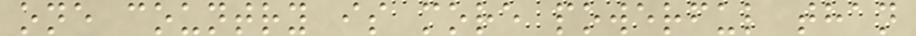one country is more powerful than
